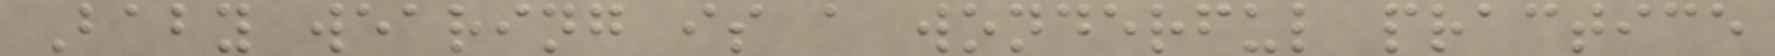Baby wearing is a wonderful practice
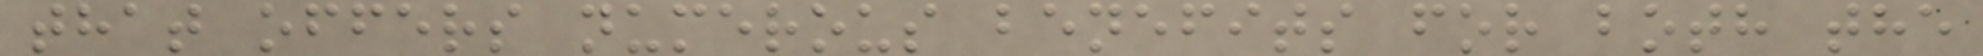that offers numerous benefits for both the
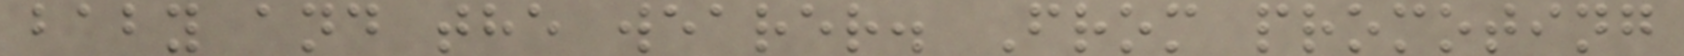baby and the wearer. From promoting
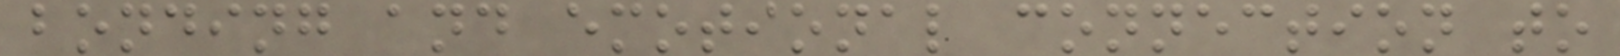bonding and emotional connection to
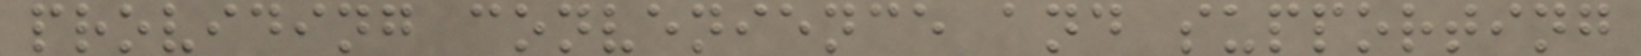providing convenience and supporting
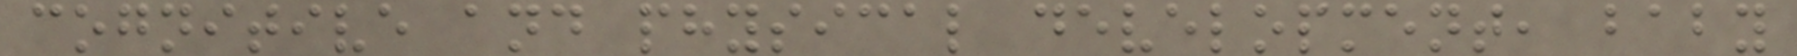cognitive and physical development, baby
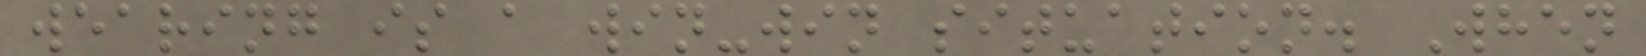wearing is a win-win situation. When
